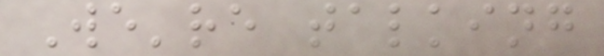We're talking
